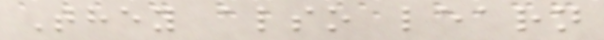They also learn
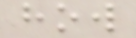how
